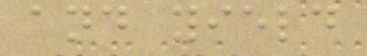and yield
